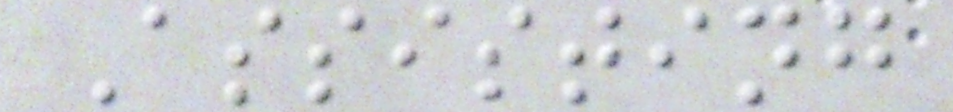Assisting
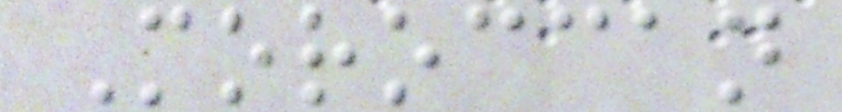Moroccan
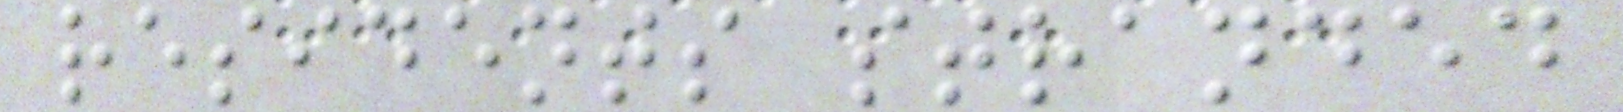residents stranded
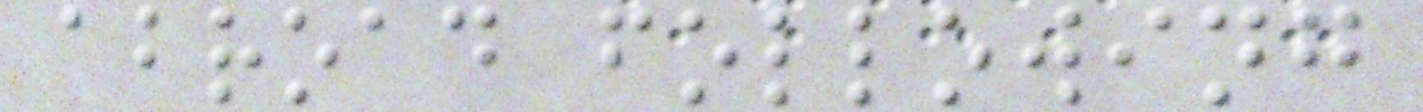abroad following
